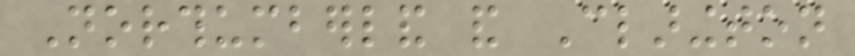Northumberland and Clarington
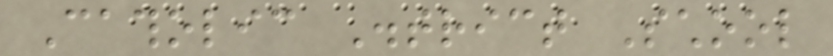Catholic District School
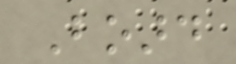Board
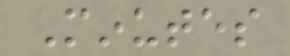Minutes
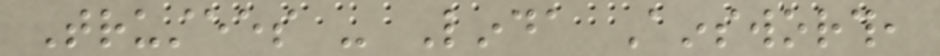Trustees - Linda Ainsworth,
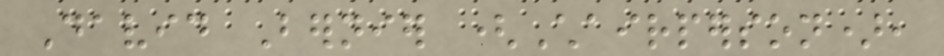David Bernier (Chairperson),
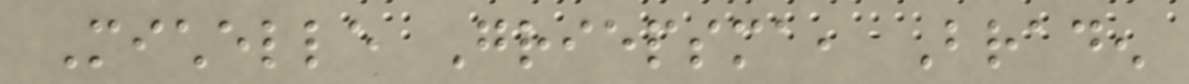Michelle Griepsma, Braden
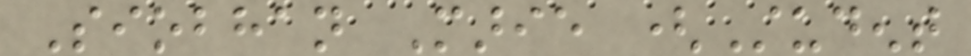Siobhan Marie (Student
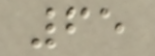65
